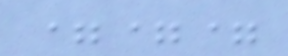===
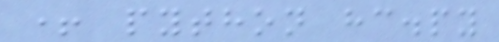+ python hc.py
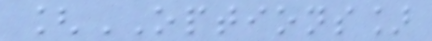[OPTIONS]
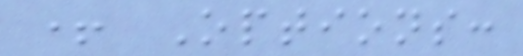+ Options:
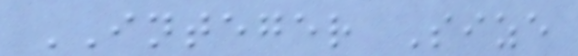INTEGER Size
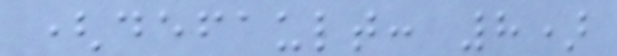(default: 8)
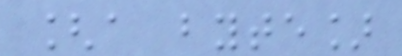[a byte]
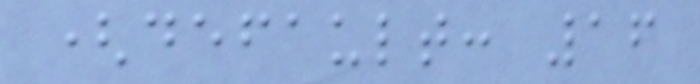(default: 16
